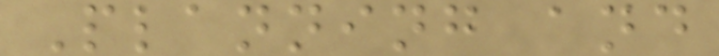Planning and
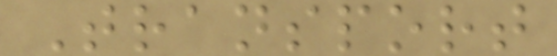Transport
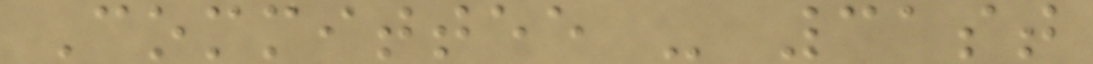Committee - 31st
